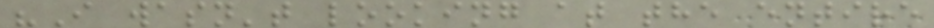"I wasn't looking at the entire
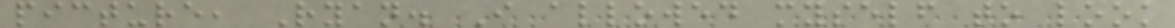picture, Ryan. I allowed myself to look
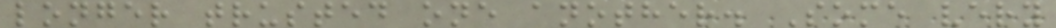longer trusted one another. Some very
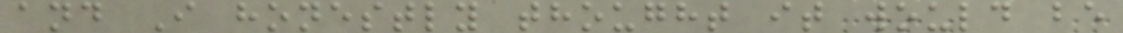and I honestly thought it would be
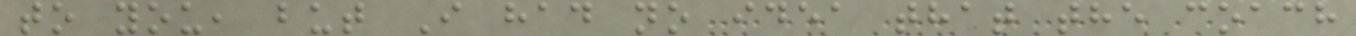to you, but I had no idea that the coach
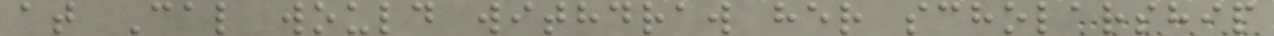at Cal would withdraw her scholarship
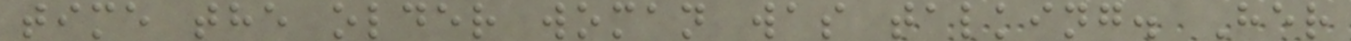time the older woman was talking. Her
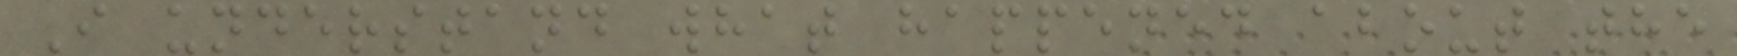I understand what happened about the
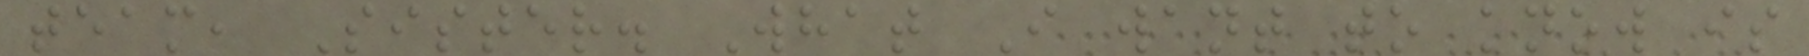team, Sister. What I want to know is
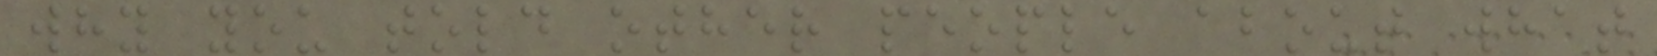why you told other people about what
